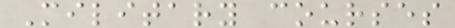Military courses
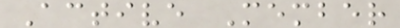Active Member
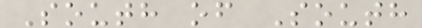South of South
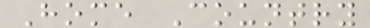Home Country
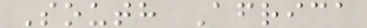South Africa
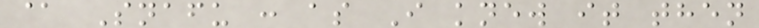@ Snafu : as I knew it then
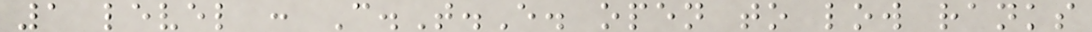1 level : C.T.E. open to low ranks
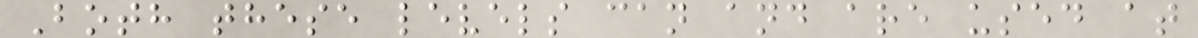Both these levels can and are used at
